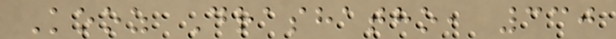Kooz Drashatho, 330
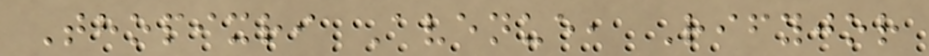Thopixri Avenue, Rifyjor
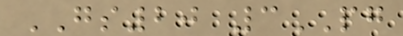GS20 3PG
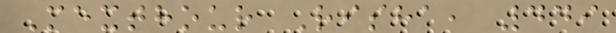Mexthour Risha, 449
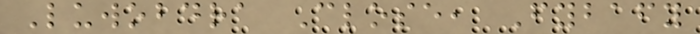Luwobdra Close, Fybafy
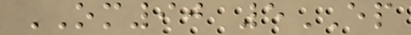OM90 5EP
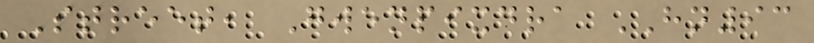Street, Gwenpixdra HN93
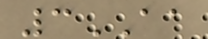3AA
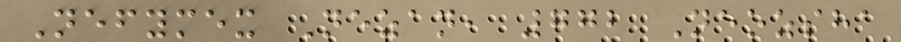Nefymex Nezan, 772 Neozsha
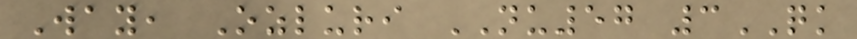Way, Ozluri NU57 3QK
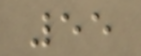55
